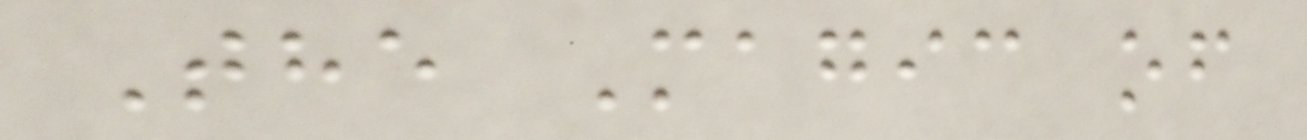The Magic of
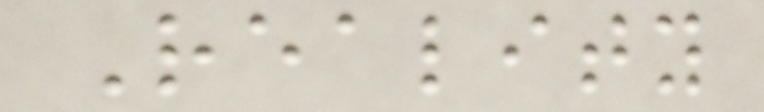Reality
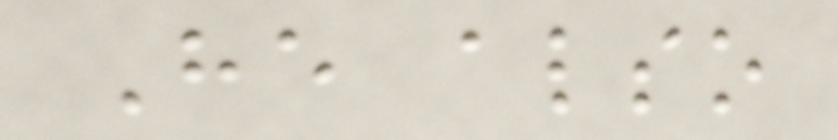He also
